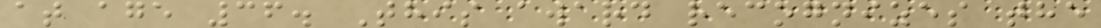at age 36. This award recognizes the
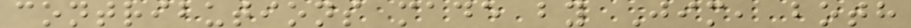contributions made by Jim, both
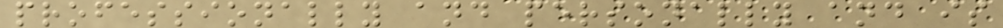professionally and personally and is
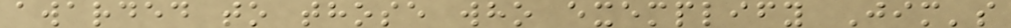awarded to those who exemplify Jim's
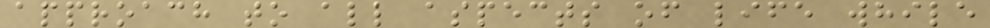approach to all aspects of life while
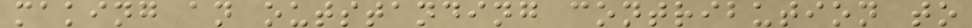making an outstanding contribution to
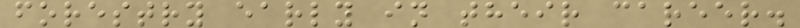forestry early in their career.
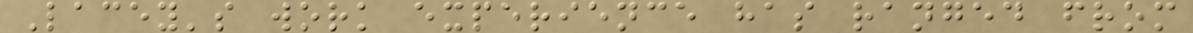Lacey's work experience has ranged from
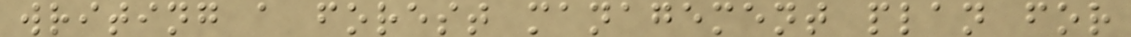writing a forest management plan for
